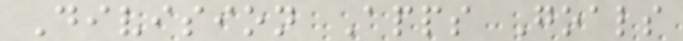Division Apps Goals
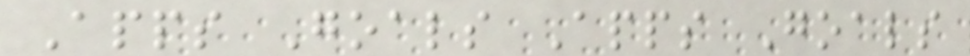Apps Goals Apps Goals
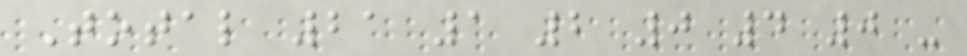Total 21 1 2 0 4 0 -
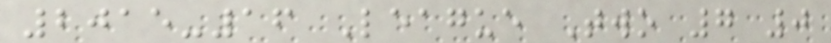2015-16 League Two 7 0
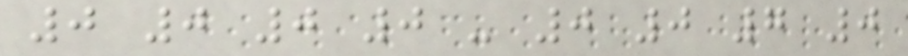0 0 0 0 - 0 0 7 0
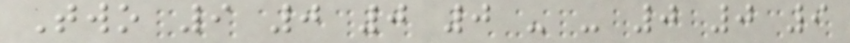Two 9 0 0 0 - - 0 0 9
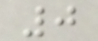0
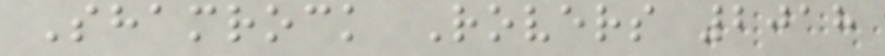Shamrock Rovers 2018
